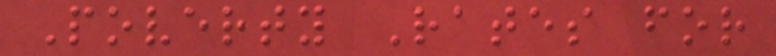Poverty Rates for
